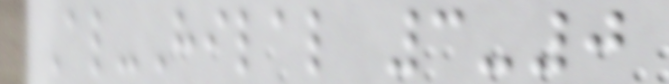Al-Hilal 3-0
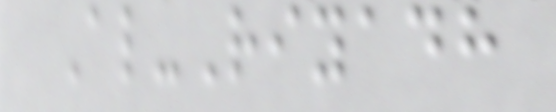Al-Riyadh
